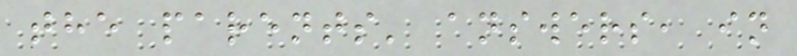the parents' answers, in
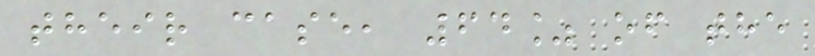their case, 64% of the
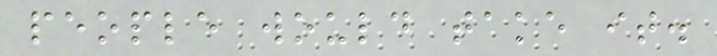people would take it.
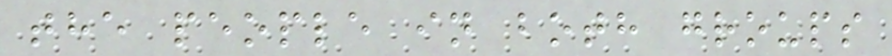the people in both groups
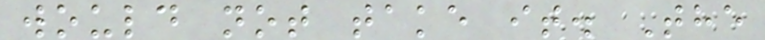would not take it. The
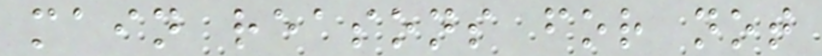main reasons for not
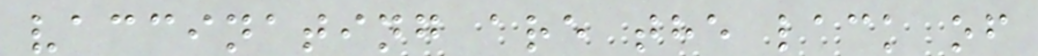vaccinating are the lack of
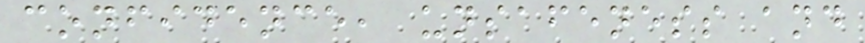confidence, unsafeness and
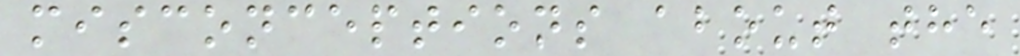misconceptions about the
